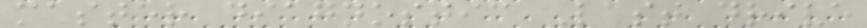master diagnostic Last drive
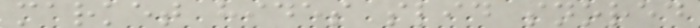market hides slid snored
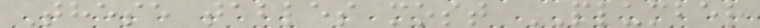These tables most PLUMBER
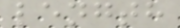length
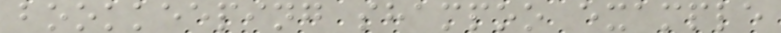bookkeeping shampoo example
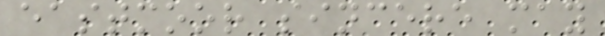eastmoor sincere may
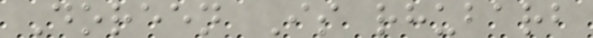Doreen Is rhubarb
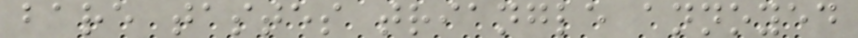bare tastes triangle annoyed
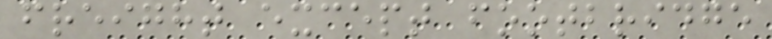freight except footbridge
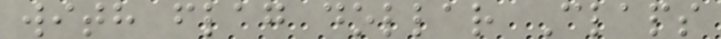with flag dollar Claps
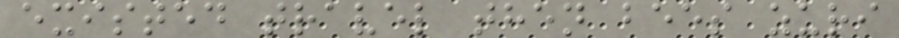existed travel then bees zuri
